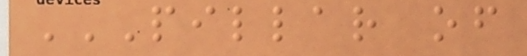PILLAR OF
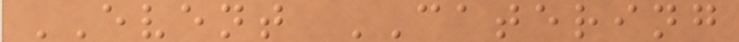EVENT CATERING
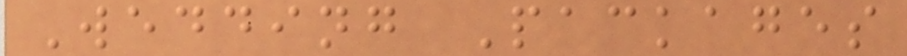Wedding Packages
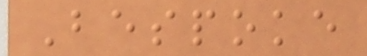Bespoke
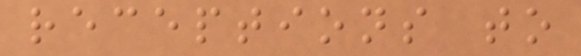receptions to
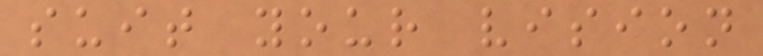suit your vision
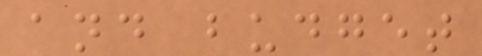and budget
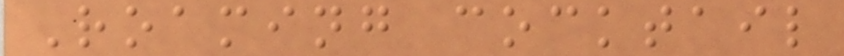Roaming cocktail
